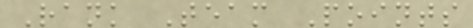Rank Team Points
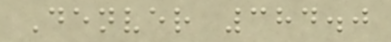Denver 384.0
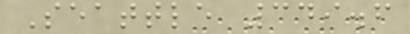Seattle 349.6
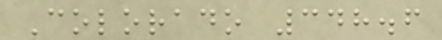Colorado 348.6
